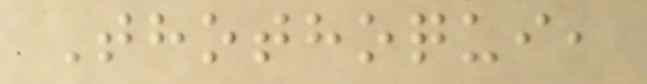Thothoqui,
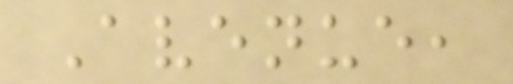Avenue,
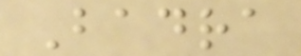Badra
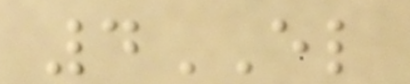4EL
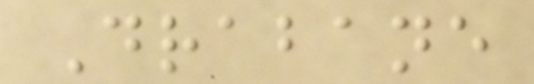Drabane
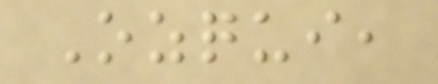Ozqui,
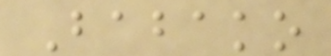Babako
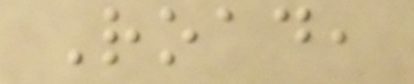Road,
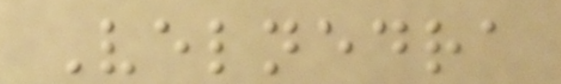Velnedra
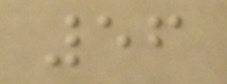56
